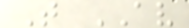T AV
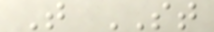T ST
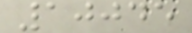10045
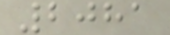2081
